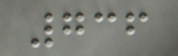736
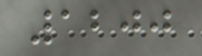1200
